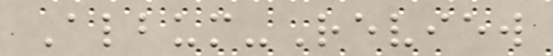Album-Review
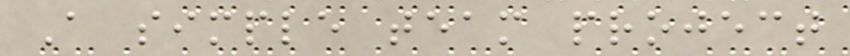A simple team project
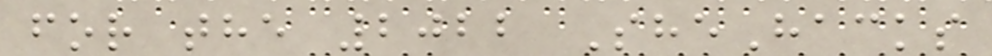for the 2022 SheHacks
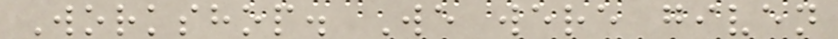Workshop. We were given
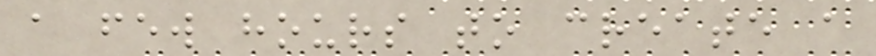a few hours to create a
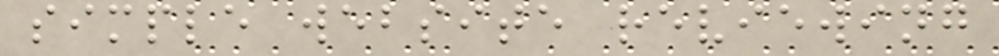simple website reviewing
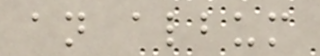an album
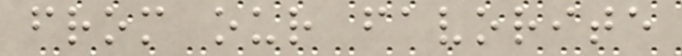from our favorite
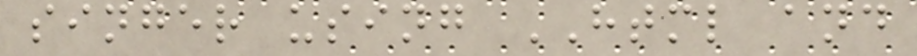singer using HTML and
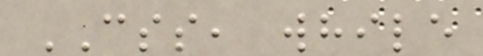CSS, while
